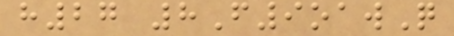h27 8F9oawQ
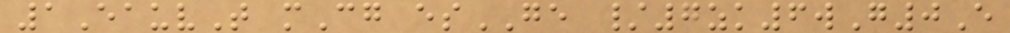1EauvT mCg esGE /7zk6wG0E
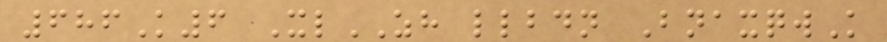686K6 XlZH llbdn BnaxqwK
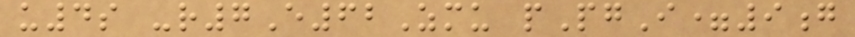u4s -r7E62Zmu pPgI=9g
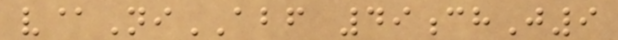v@NiABF 49chJ9
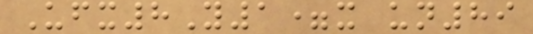Ufx8Y1=x un89
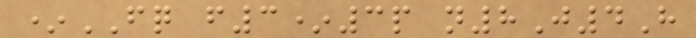*FQ f3*3p n8J4H
